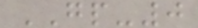GP-0
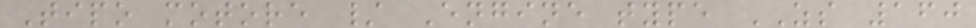Tipo motore / Engine type ZS 160
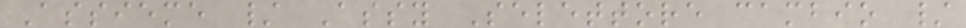Assieme / Assy Selettore cambio /
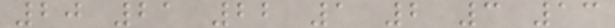20 21 22 1 2 3 13
